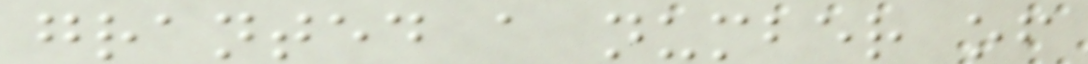granted a number of
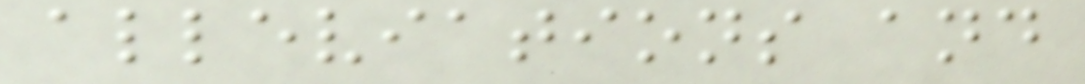alleviations and
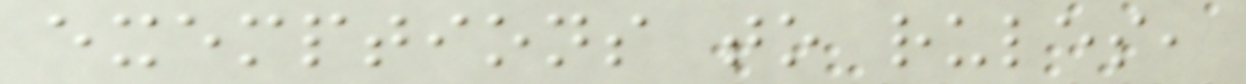exemptions to rules,
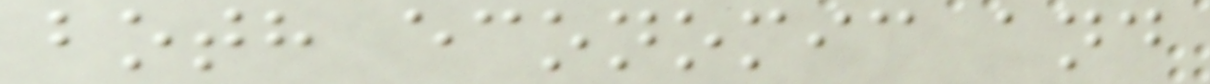both economic and
